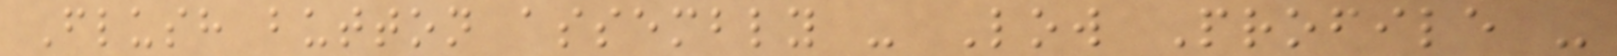Flush button assembly - Low Profile -
